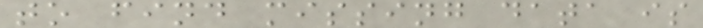to find missing data is
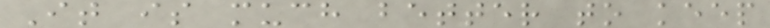It is much better to keep
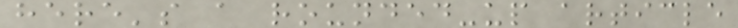here's a rounded-up article
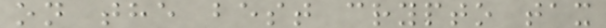on the best crypto tax
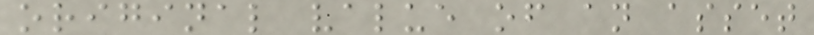original value of an asset
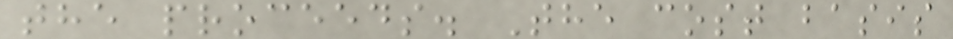the proceeds. The cost basis
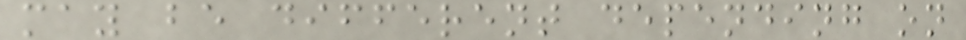may be different depending on
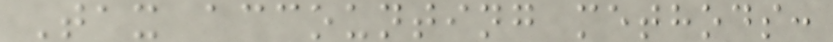Tax accounting methods:
